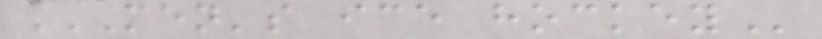MEN'S ICE HOCKEY
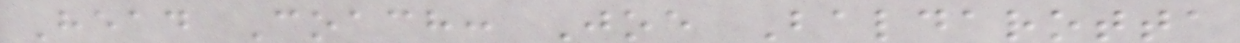Head Coach: Joe Baldarotta
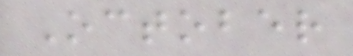October
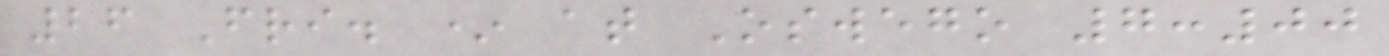26 Fri. * at Oswego 7:00
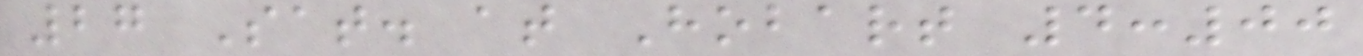27 Sat. at Hobart 4:00
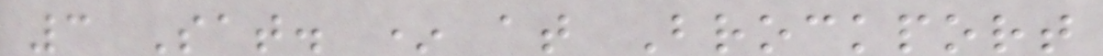3 Sat. * at Brockport
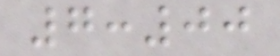7:00
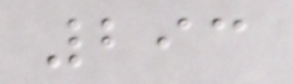293
